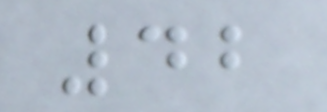42
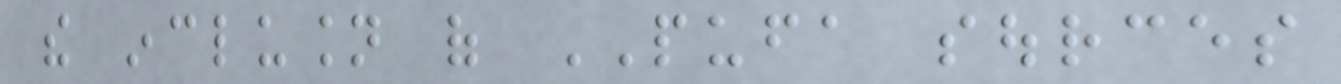the inclusion of PUFA sources
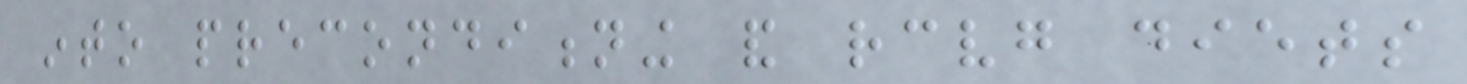into preconditioning and receiving diets
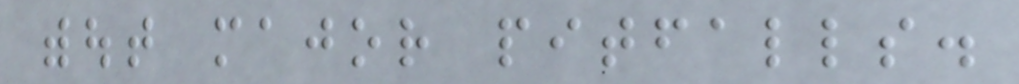without major pitfalls.
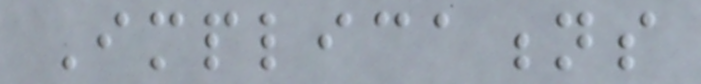Implications
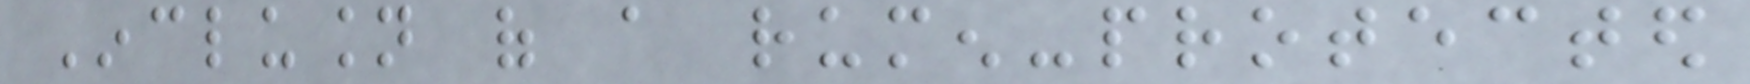Inclusion of a rumen-protected
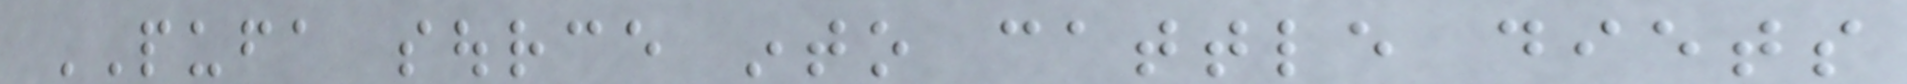PUFA source into cattle diets
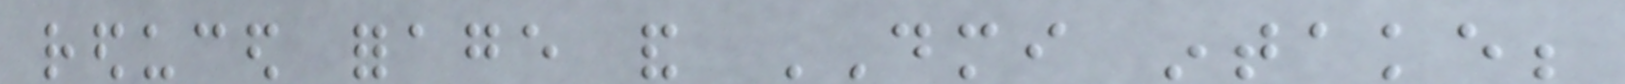reduced forage and DMI intake;
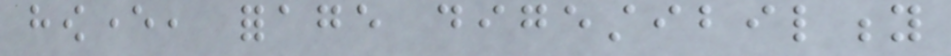however, forage digestibility
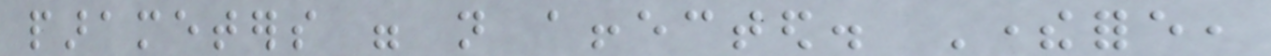parameters were not affected. Therefore,
